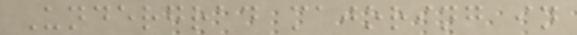Undergrad majoring in
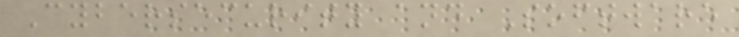Cybersecurity and Software
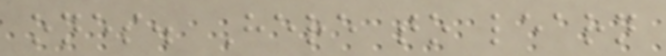ones. Here to learn
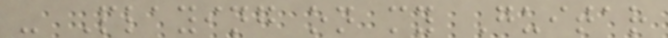- Playing on my Guitar
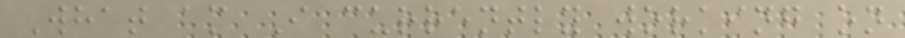What am I currently working on
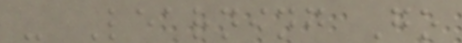- Learning Go
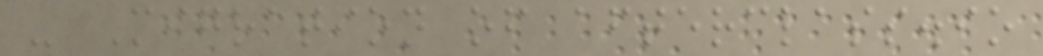- Migration of afterclass.io
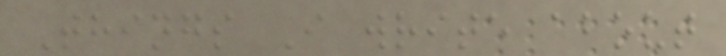Things I write about
